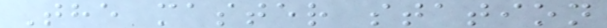The master station
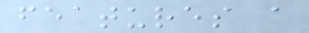features a
